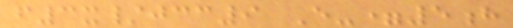f3x/jcc9 E-=5h
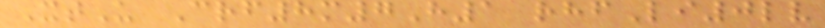XtU Crf8m7H1 rhfLi0lv
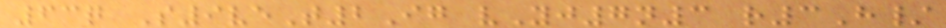63q S9veT2Ig vYj7n3 r3H/
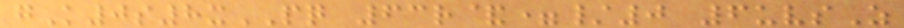gK0s8xPQ 63r&=/0 6uvsZ
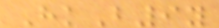HkB9y
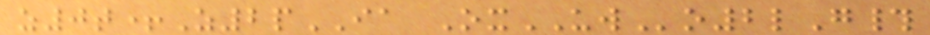z0t+Z2pIA OxUWo2lG#
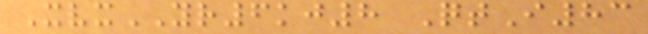XvxYR6kj8 QtI83
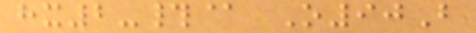hx2-#@ O90B
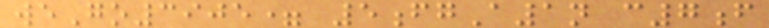weGo3905= 5fgA1n c7f
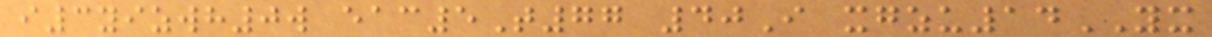i3yizwh0w eac5T77 40I xgzu14YX
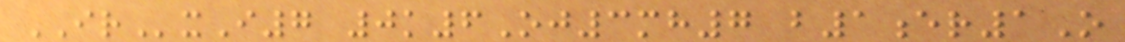IRxI7 0k6Oj3mh7 b1er1O
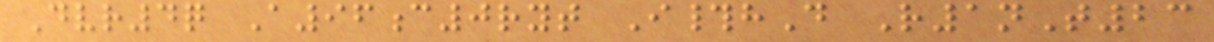Dvr4q A96c0ryt I#hD R1nT23
